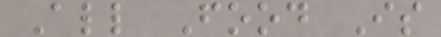All Food Is
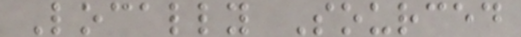Locally Sourced
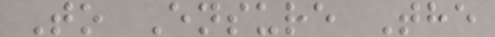To Ensure The
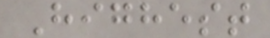Highest
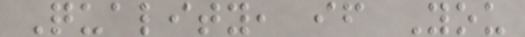Quality, if You
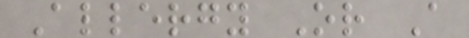Allergy Or A
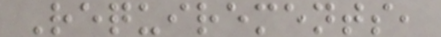Requirements,
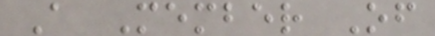A Member Of
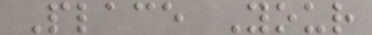Place Your
